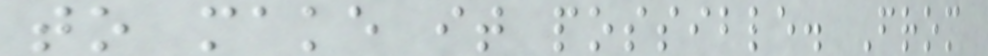to make it possible. From
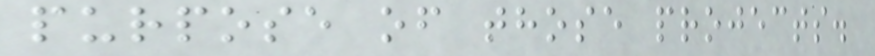purpose of those projects.
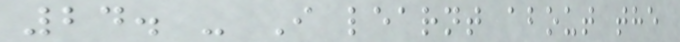24. - I learnt about the
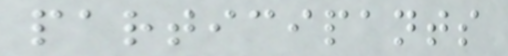participants
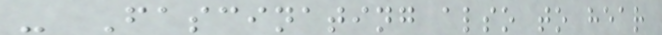- Fascinating also to hear
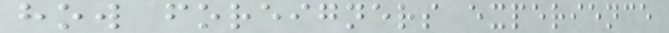how foreigners experience
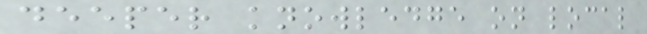deeper knowledge on local
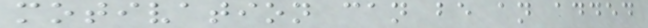motivation can be an added
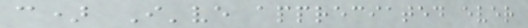c) I've appreciated ever
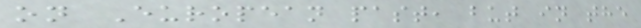on European past, but in the
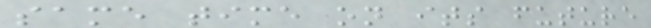same time on its future
